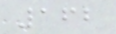162
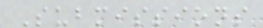Submissions
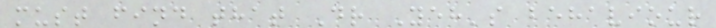must find that Dr Yeh's behaviour
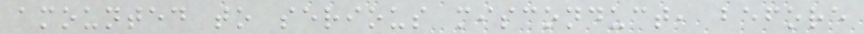amounted to serious misconduct, before
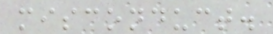misconduct.
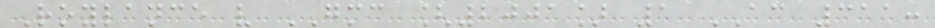Roylance v GMC [2001] 1 AC 311:
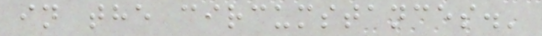in the circumstances.'
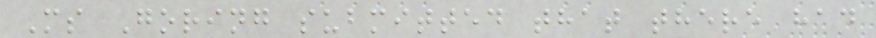Ms Goring submitted that there had
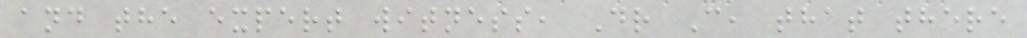and the expert witness, Dr C, that there
